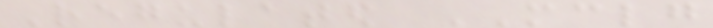Regulated MCLG
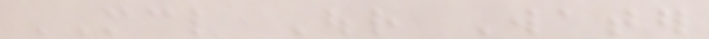MCL Our Water
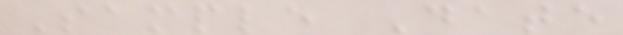Sample Date
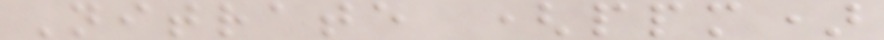Nitrate (ppm)
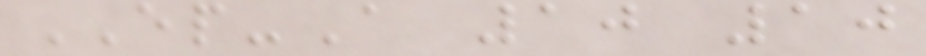EP-A 10 10
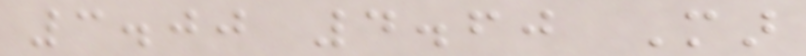3.00 4.60 Mar
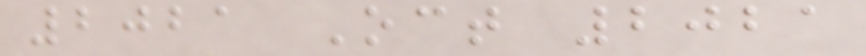2021 Oct 2021
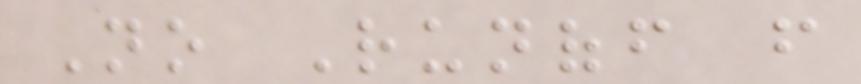No Runoff from
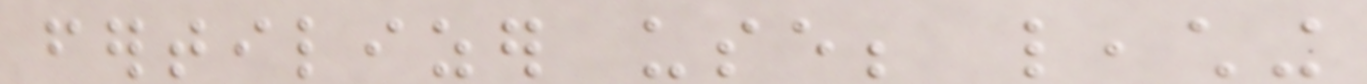fertilizer use; leaching
